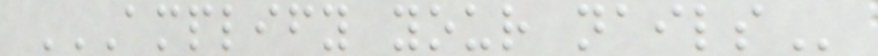AMPLIFY YOUR NAILS
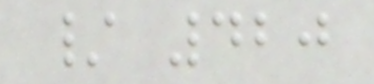/ 420
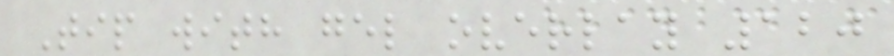Tip with gel overlay 120
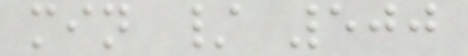min / 500
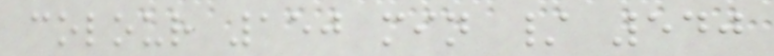colour 150 min / 540
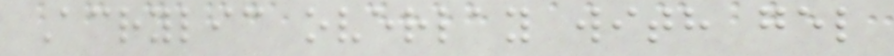Acrylic overlay with gel
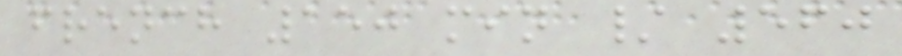french 150 min / 560
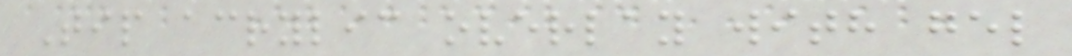Tip acrylic overlay with gel
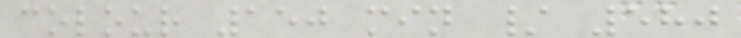colour 150 min / 580
